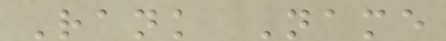Rank Name
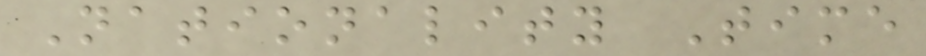Nationality Time
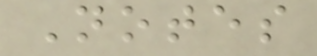Notes
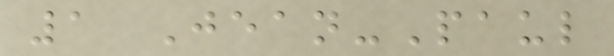1 Jean-Paul
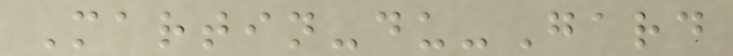Martin-du-Gard
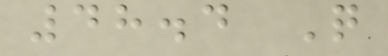48.4 Q
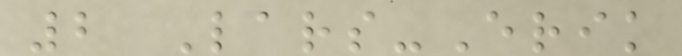2 Lars-Erik
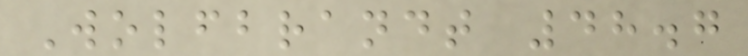Wolfbrandt 48.7
